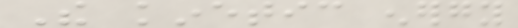The kinetic energy
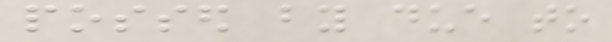possed by due to
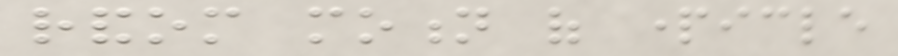random motion of particle
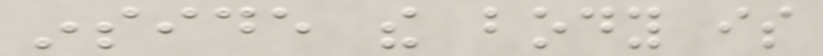inside the body is
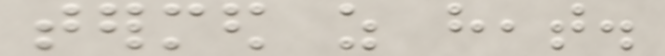termed as heat.
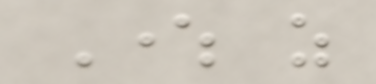Where as
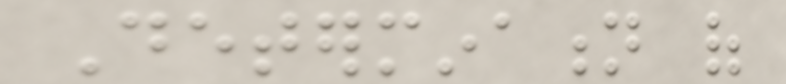Determination of
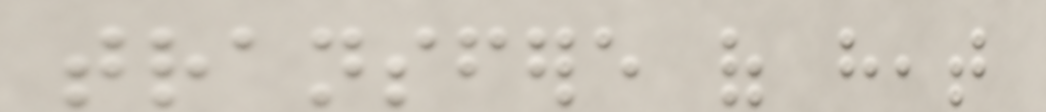transfere of heat
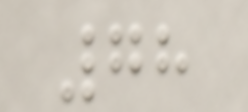78
